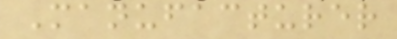Manufacturer
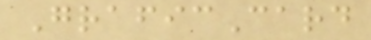GraficCard
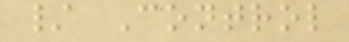/ Control
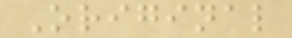Original
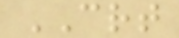CRT
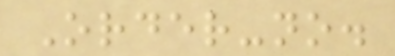Order-no.
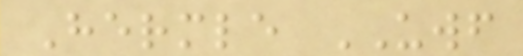Hermle UWF
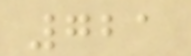721
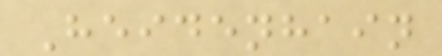Heidenhain
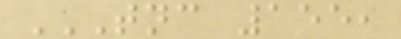TNC 155,
